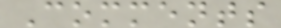Comments
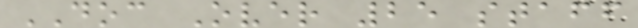DOC Over 25 staff
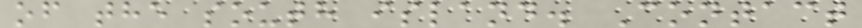of the south island. Contact
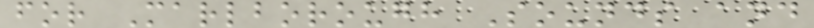for Marlborough Sounds and
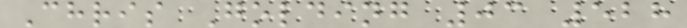Chris Golding 03 528
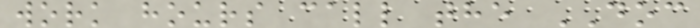work hours call the DOC
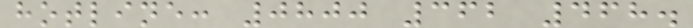hotline: 0800 362 468.
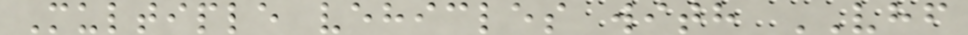Multiple vehicles with VHF
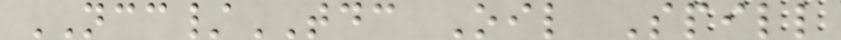NCC/TDC Oil Spill
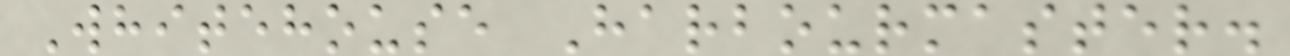Whitehouse Harbourmaster.
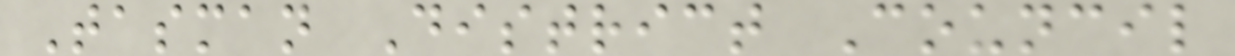Tasman District Council
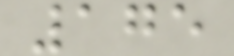175
